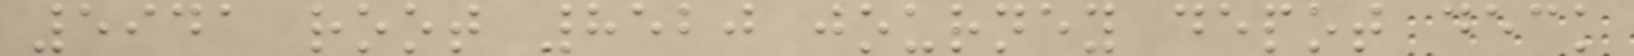5941 root 8520 journey depot deck
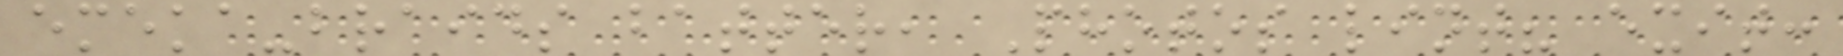emeka-braids batter, Photos lint? exit:
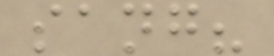sang?
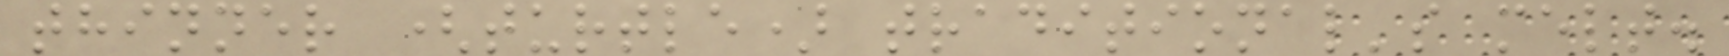thinner (turtle) traditional's melt.
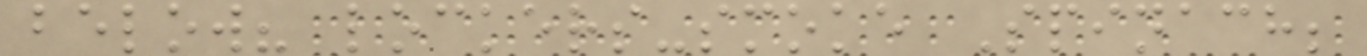below? lockers-smoke Spinach;
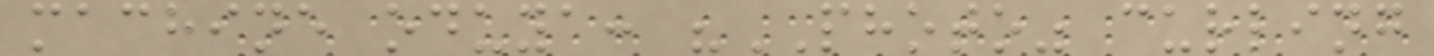machine oduya: "PHOTO" curling
